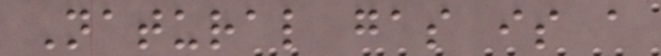Natural gas is a
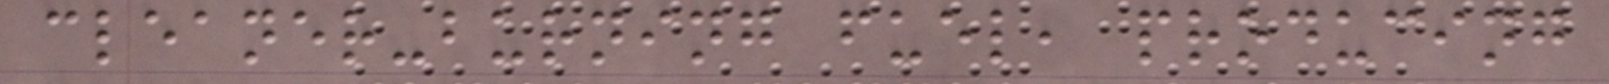cleaner-burning fuel, producing
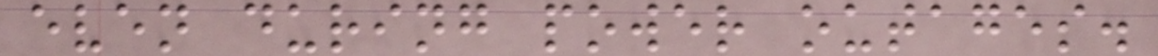even during power outages.
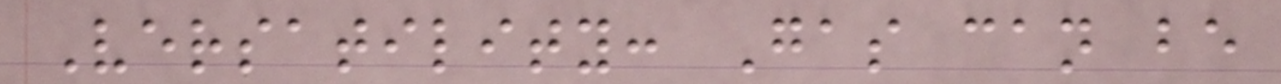Versatility: Gas can be
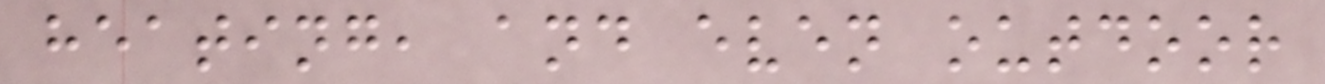heating, and even outdoor
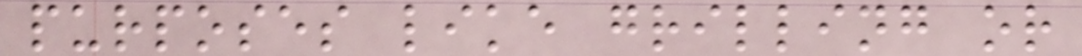purposes like grilling or
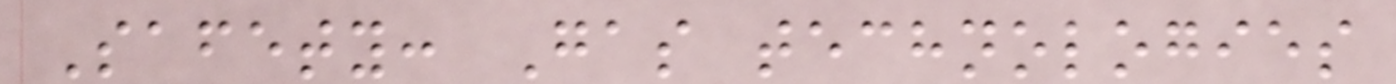Safety: Gas technologies
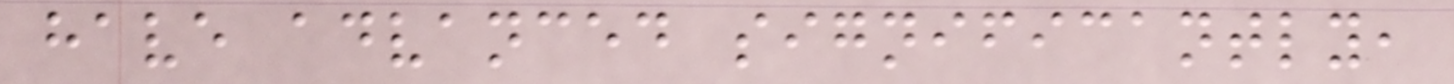have advanced significantly,
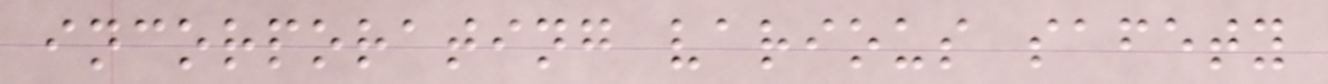incorporating various safety
